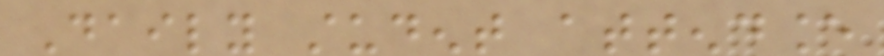Daily student attendance
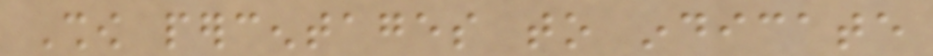Show percentages to indicate
